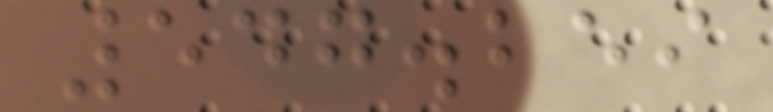547.259
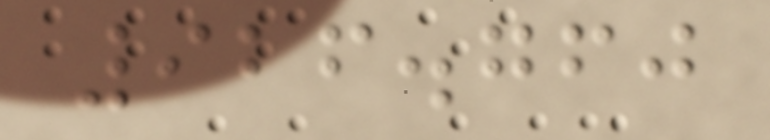926.760
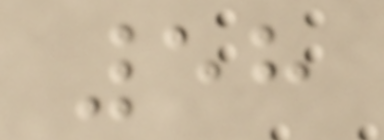58
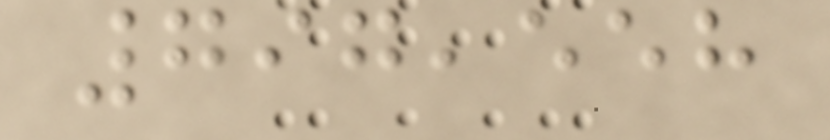797,558
